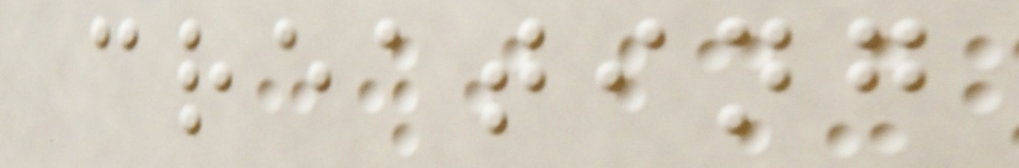creating
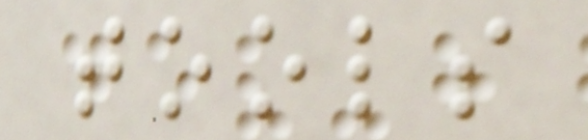tools
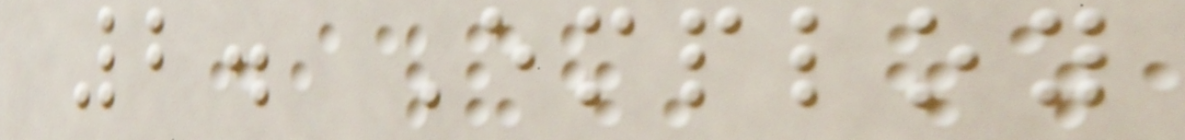2. Employ
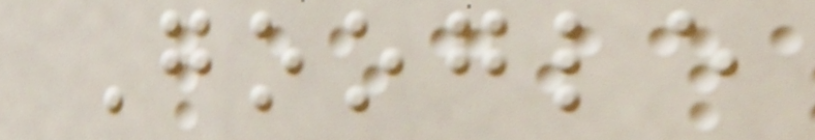Google
